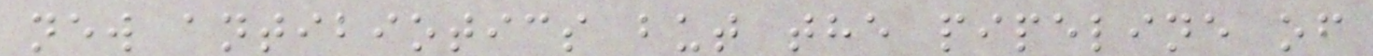new antibiotics but the pipeline of
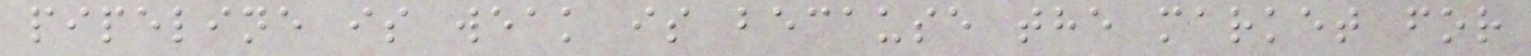pipeline is weak is because the market for
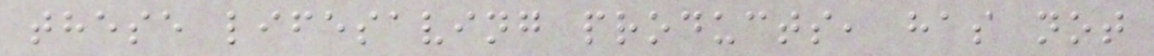these lifesaving products, has not
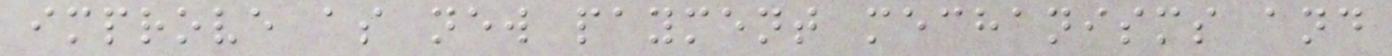improve as new payment mechanisms and
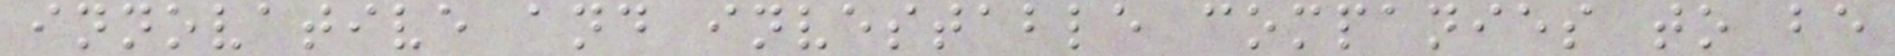innovative and investable companies to be
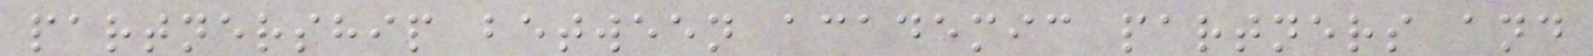partnership between academic partners and
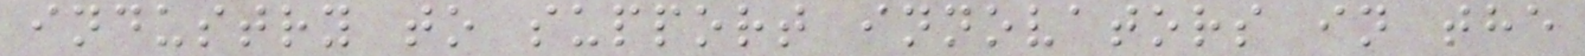industry to support innovators in the
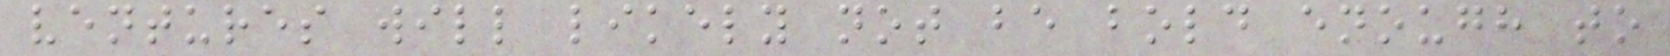ventures will likely not be bold enough to
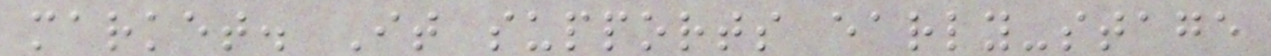market. It supports early-stage
